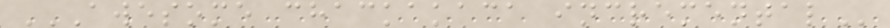AWESOME CHACKAKACA INCREMENTAL
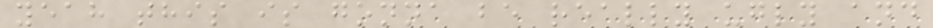yeah this is gonna be really ugly and
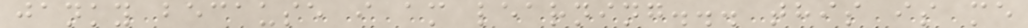janky because i am learning... this is me
